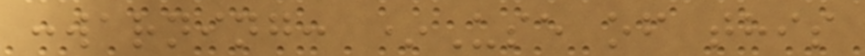:warning: *Use of this
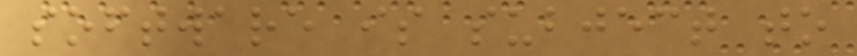software is subject to
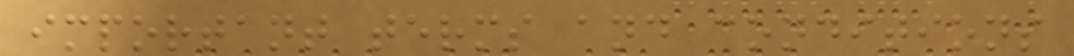important terms and conditions
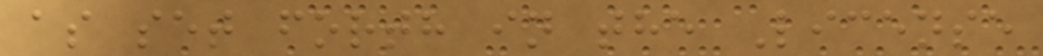as set forth in the License
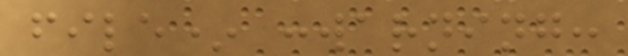file* :warning:
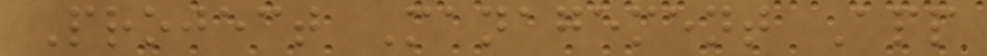Project Management App
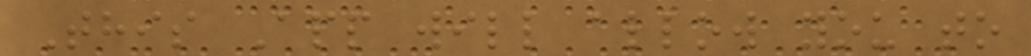This App will allow you to
